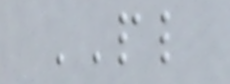PL
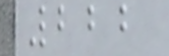222
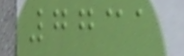7731
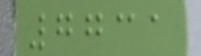7731
